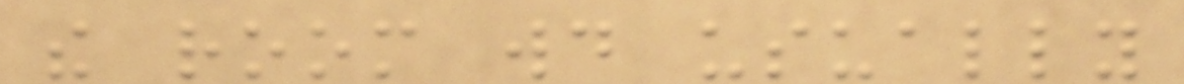the room would usually
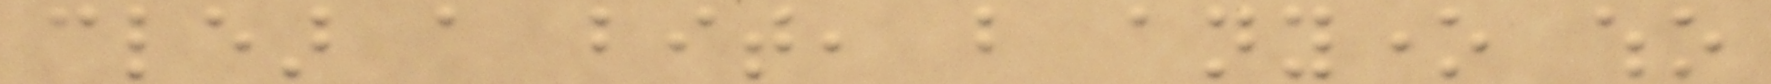clear a bit, but anyone who
